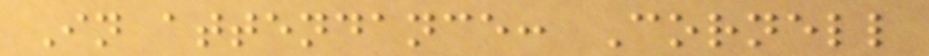In attendance: Cornell
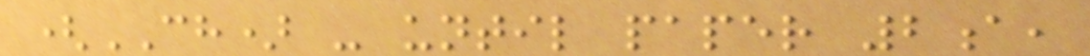(CH) - until paper 2a,
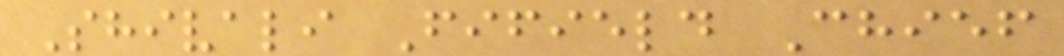Shivali Fifield Chief
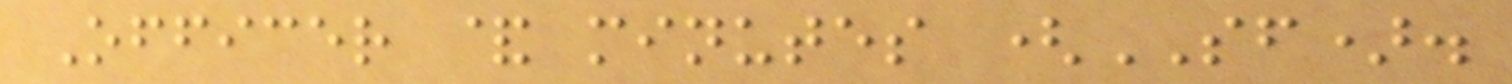Officer & minutes (SF).
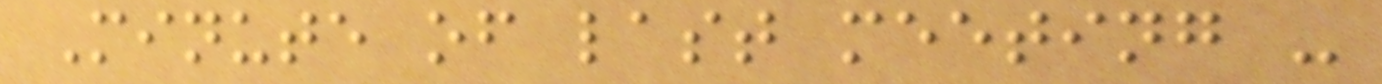Minute of last meeting -
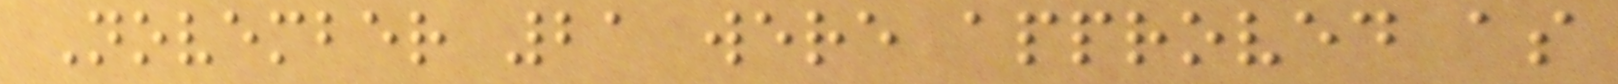November 21 were approved as
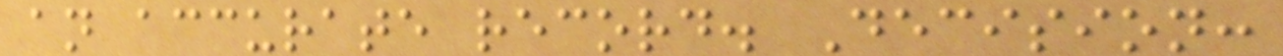an accurate record. Decision:
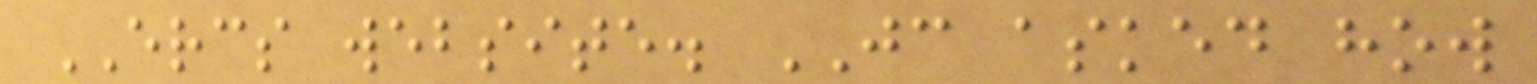ERCS website. JC asked how
